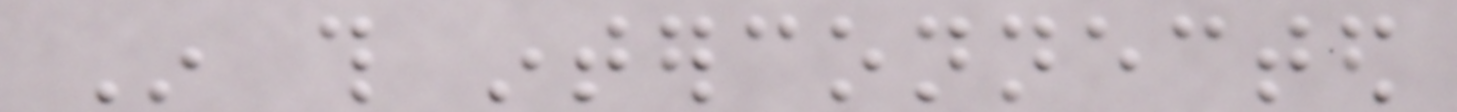In this interconnected
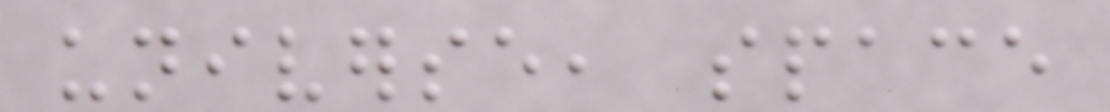universe, space
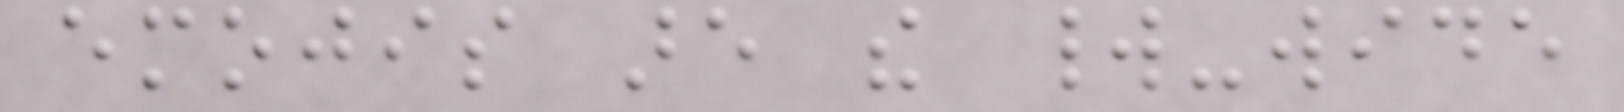emojis are the world-wide
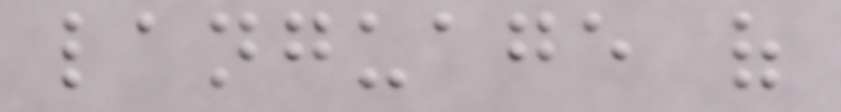language of
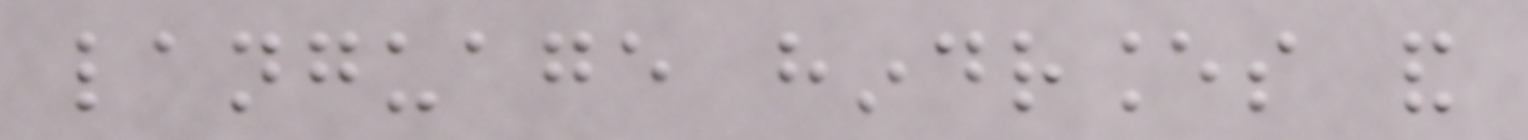language hindrances and
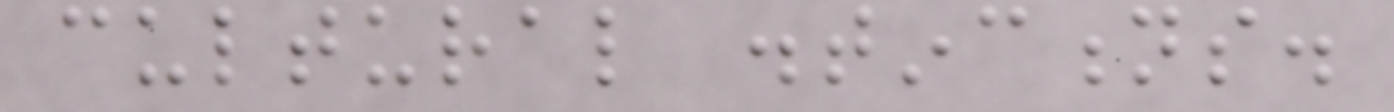cultural distinctions.
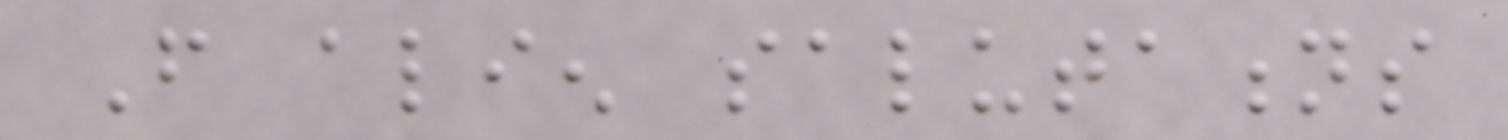From alien salutations
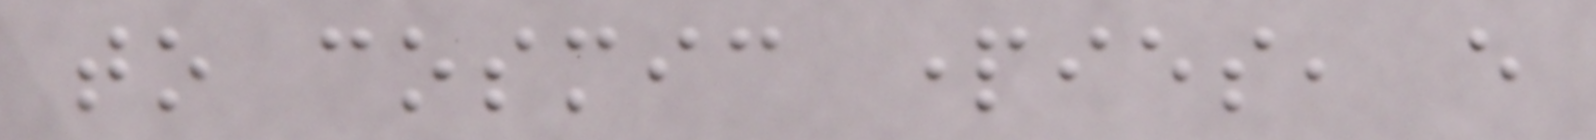to cosmic parties, every
